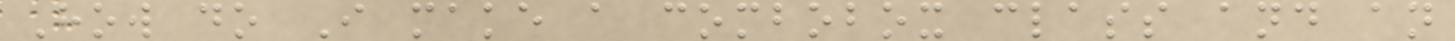How do I make a combobox class and an
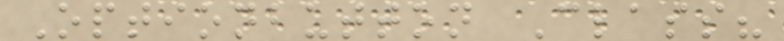Optionbutton Class?
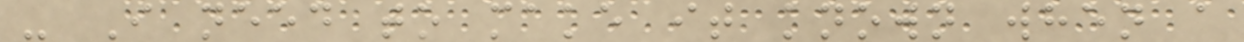- I need to make it known when a
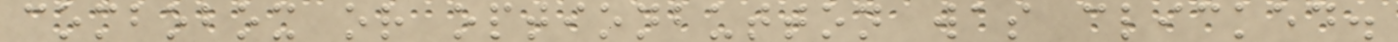combobox or optionbutton was clicked.
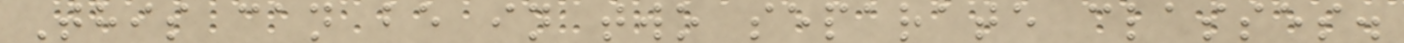This can be in two separate classes.
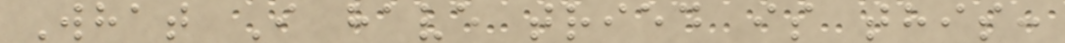What I have tried is this:
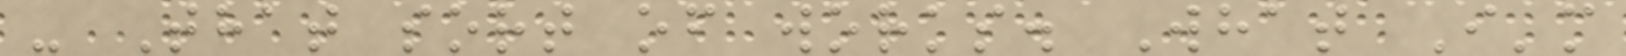- That sort of works. What I'm
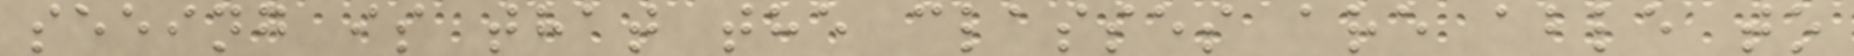seeing is that the classes are able to
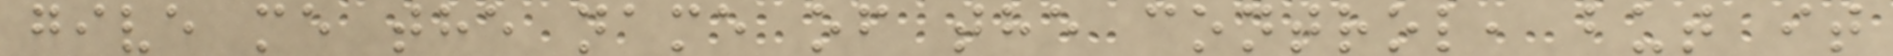give me the name of the control, but it
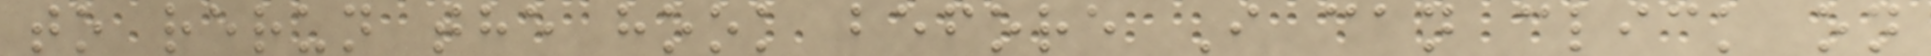to rerun the hook before I can click on
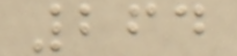264
